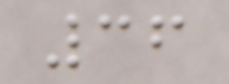36
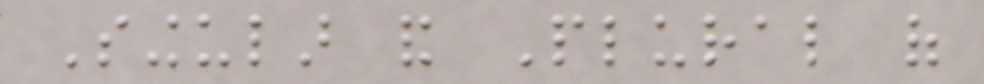Singular and Plural of
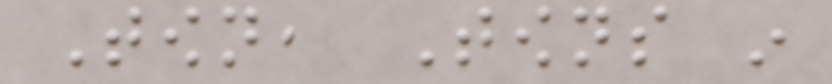Town, Towns in
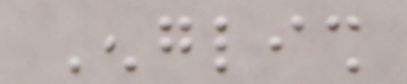English
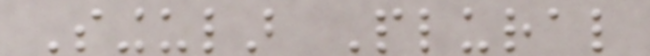Singular Plural
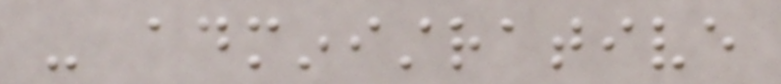- administrative
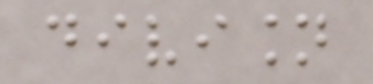division
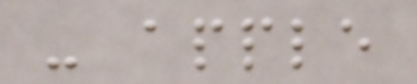- apple
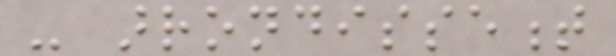- arrondissement
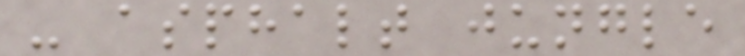- asphalt jungle
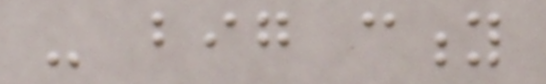- big city
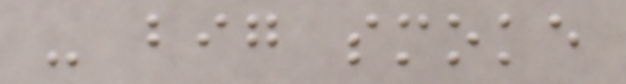- big smoke
